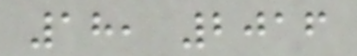18, 2016
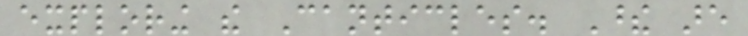exploring the Canticles. These are
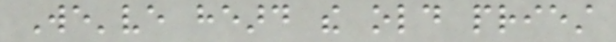We've heard the old priest
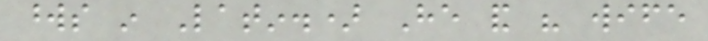words in Latin.) He and his wife
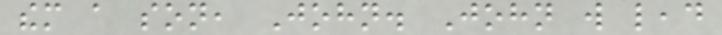them a son, John. John will lead
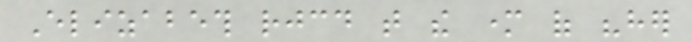Elizabeth rejoiced that the mother of "her
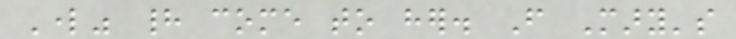Lord" had come to her. From Mary's
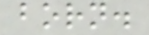born.
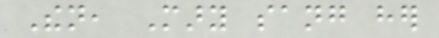Then, Mary sang her
